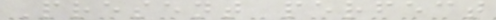Present perfect
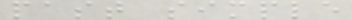past simple
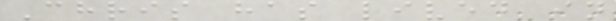Chris has lived in
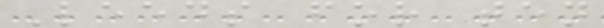Leeds for ten
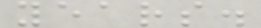years.
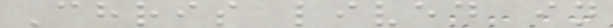Chris lived in
